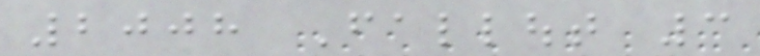2008 Fallout 3
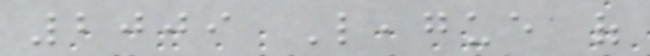2009 League of
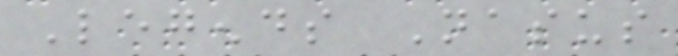Legends Nasus
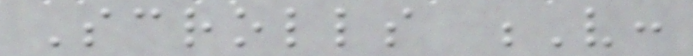Scrolls V:
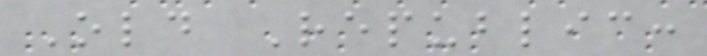Old Republic:
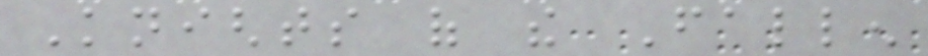Knights of the Fallen
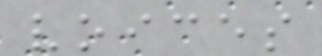voices
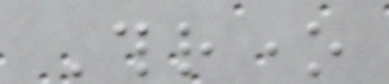Throne
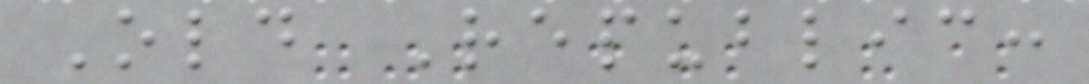Old Republic:
